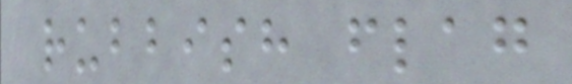rubbish flag
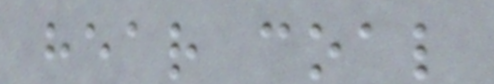hear coal
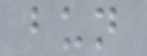bun
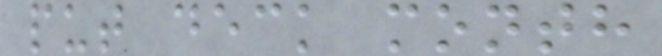put deck month
